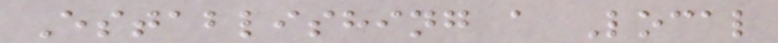Establishing a Local
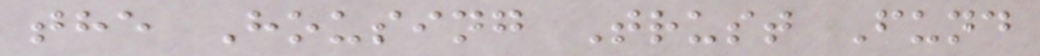the Housing Trust Fund
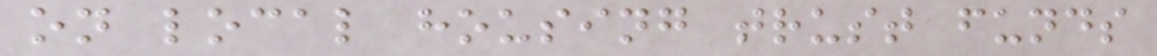on local housing trust funds
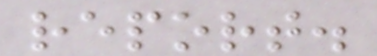report.
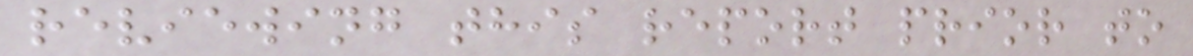reviewing this report prior to
